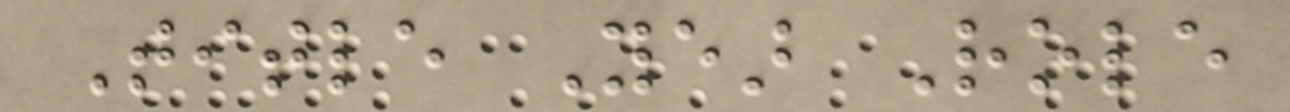Title Year Role
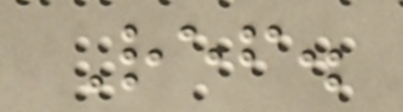Ref.
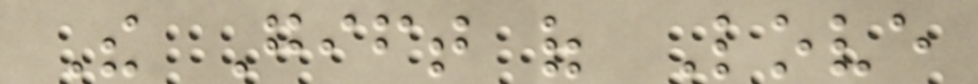The Gift of Love
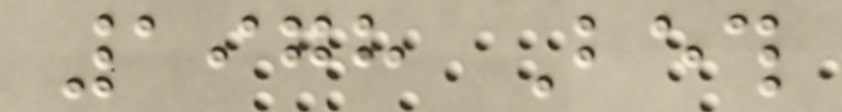1978 Beth
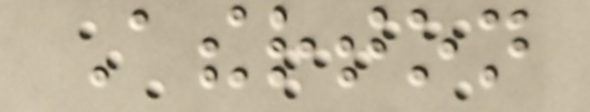Atherton
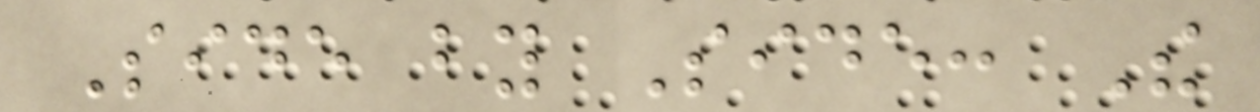Side by Side: The
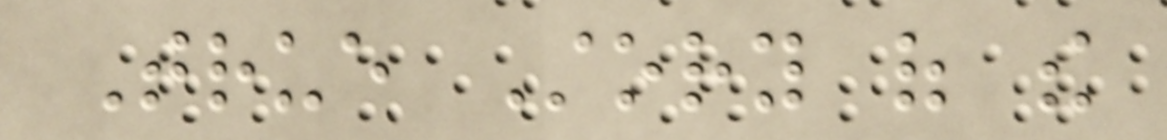True Story of the
